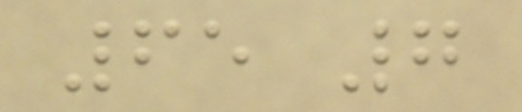65 7
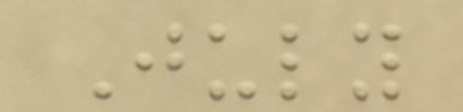July
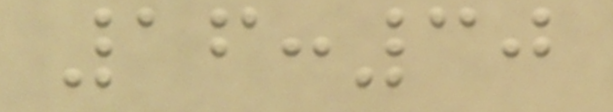16:30
